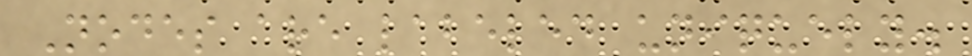Nodes are labeled uniquely.
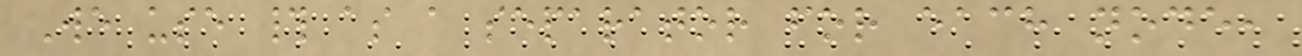We use # as a separator for each node,
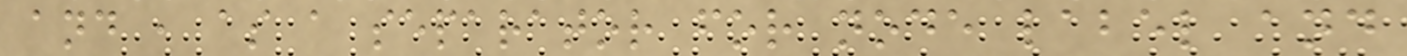and , as a separator for node label and
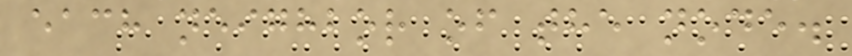each neighbor of the node.
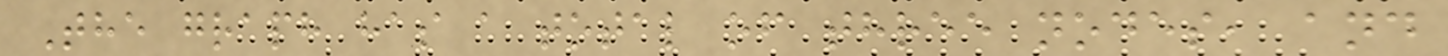The graph has a total of three nodes, and
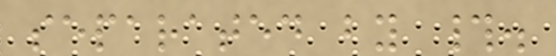separated by #.
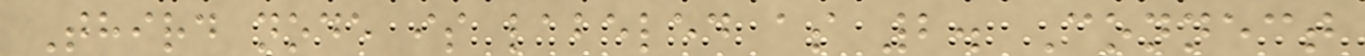Third node is labeled as 2. Connect
